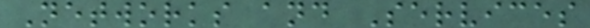Networks and Services
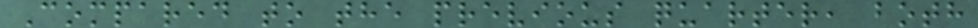Compared to the previous quarter, both
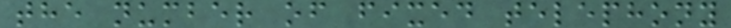the number of fixed telephony
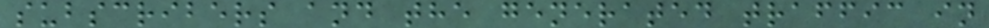subscribers and the generated traffic in
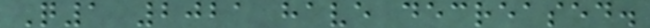Q1 2021 have decreased.
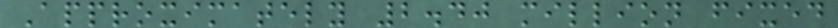Approximately 2.40 million fixed
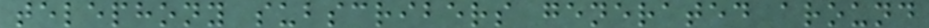telephony subscribers generated around
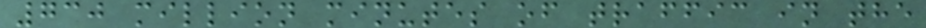730 million minutes of traffic in the
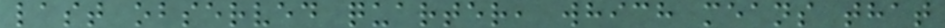last observed quarter, which means that
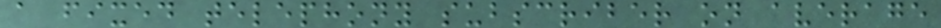a fixed telephony subscriber on average
